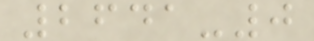2641-0
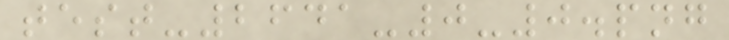test-2641-0-0.png
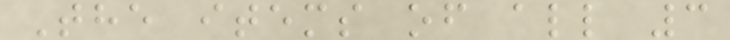The items of all 3
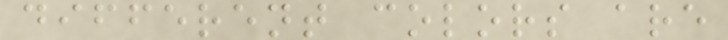different colors are
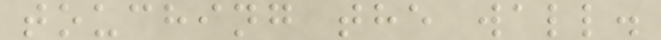touching the wall.
